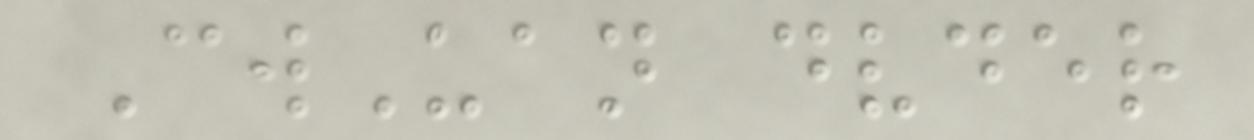CwUan dvder
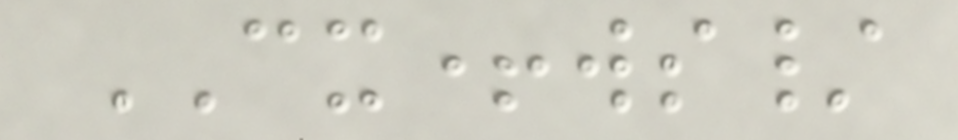CX+ws/
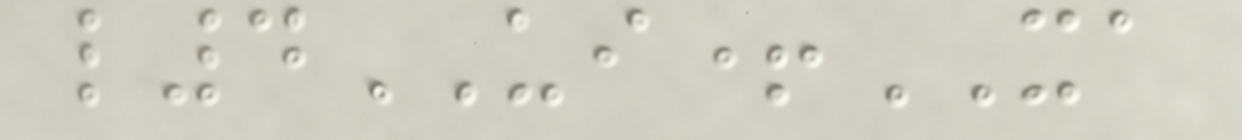l4UI+XA
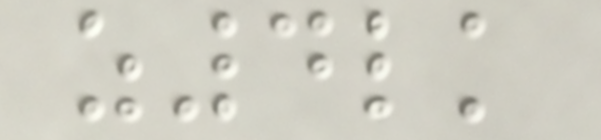z4lk
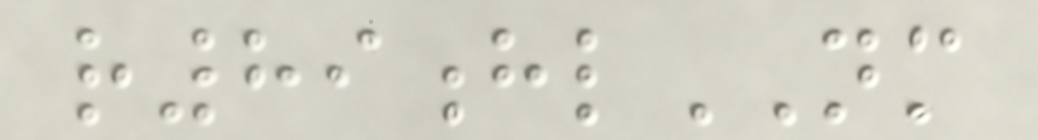r89hlNM
